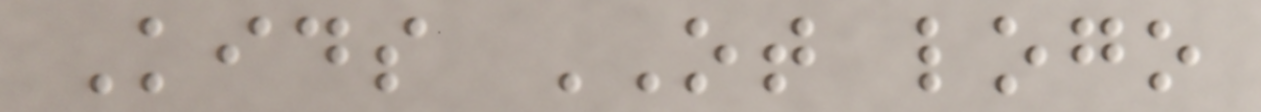Kids OT logo
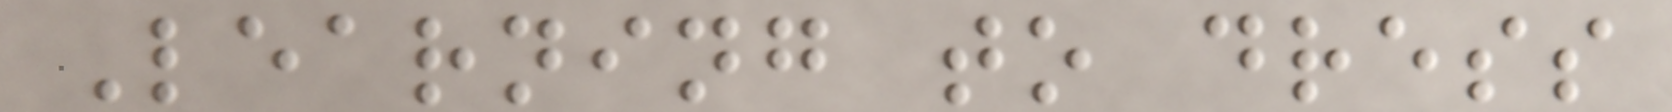Learning to dress
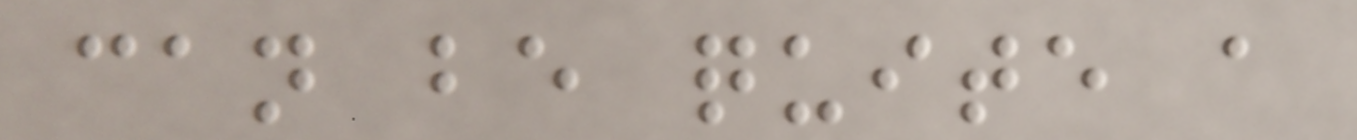can be quite a
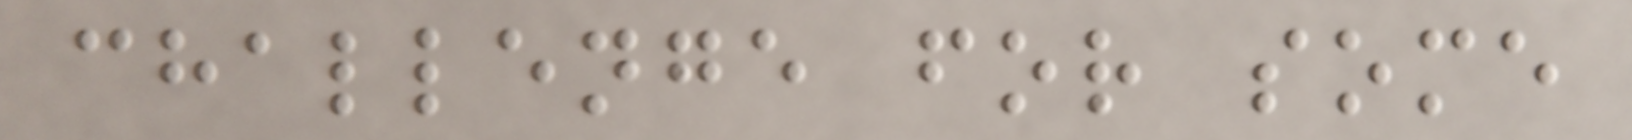challenge for some
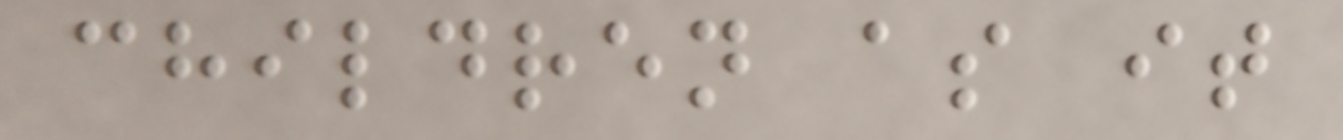children as it
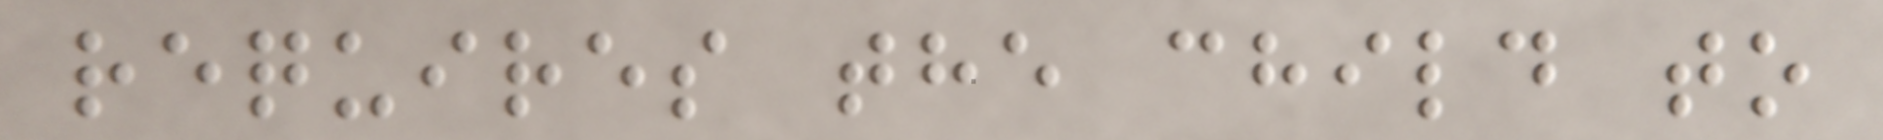requires the child to
